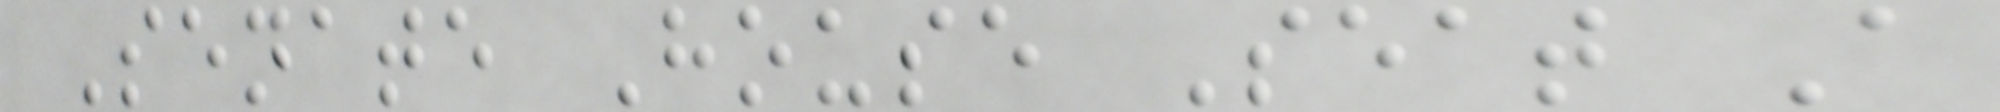Senate House Seat A
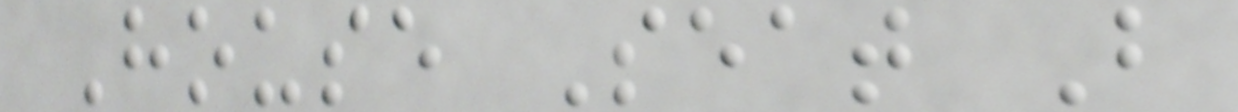House Seat B
